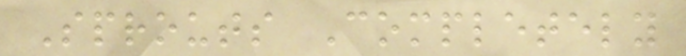Sprouts Completely
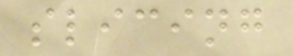slicing
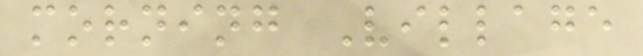morning Village
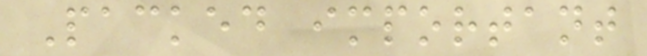Packed important
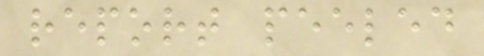report peeled
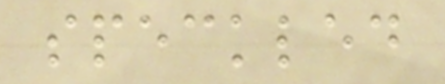speckled
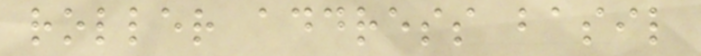roller address basil
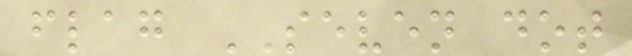flag SEVEN dot
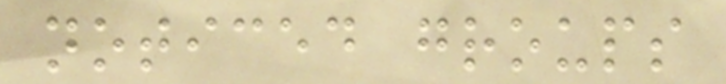noticed groups
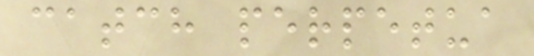catch perpetua
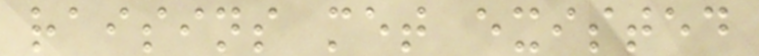raisins met existed
